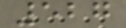527
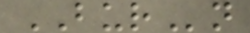BURn
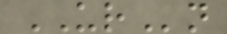URn
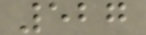527
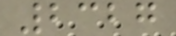2327
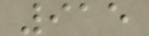915
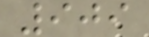909
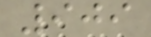909
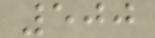500
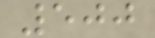500
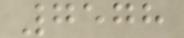7578
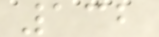132
